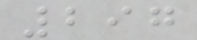297
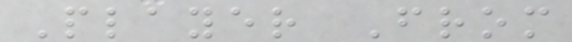Player From
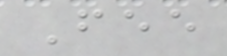Fee
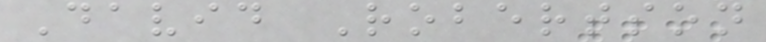David Robertson
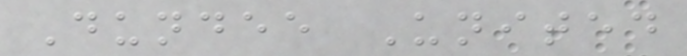Dundee United
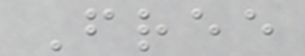Free
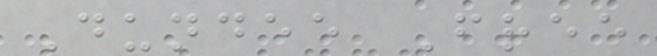Dundee Free
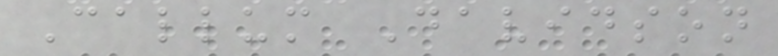Callum Davidson
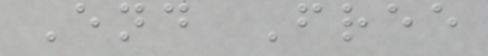End Free
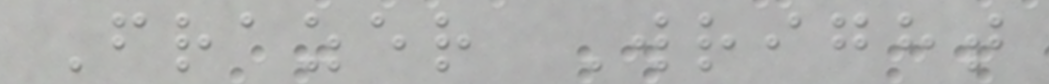Frazer Wright
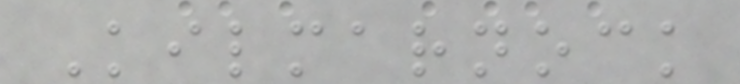Kilmarnock
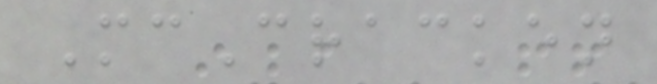McCracken
